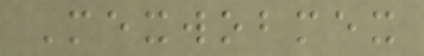Mexwobmex
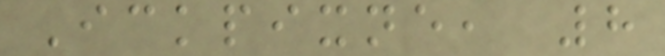Ickpixne, 8
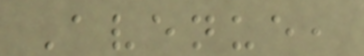Avenue,
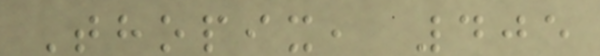Thopix, 405
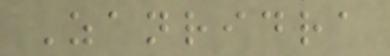Zanridra
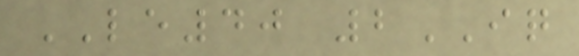LE40 2IQ
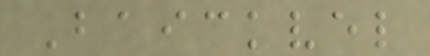Baickvel
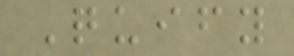Quify
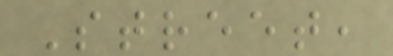Street,
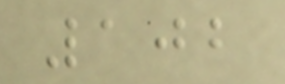102
